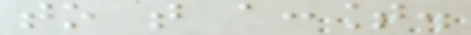to that account.
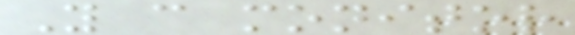You can monitor
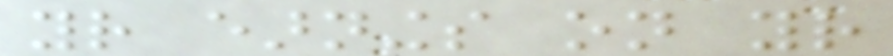your earnings on your
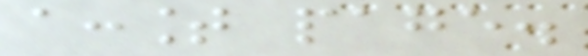account page.
